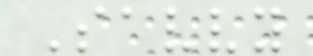Savvy
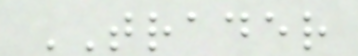TRADER
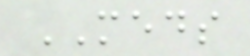MEDS
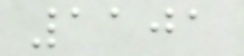1101
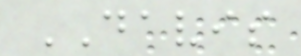DAVIS
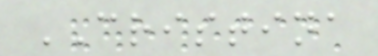CRISTINA
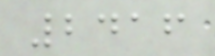2416
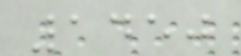1450
